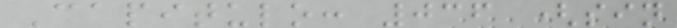Capitulo: 036 (sin
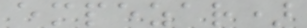empezar)
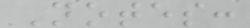Notes:
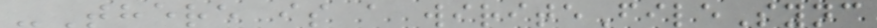-There is a wiriteFileSync
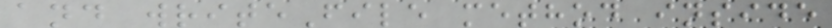and writeFile method inside
